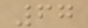67
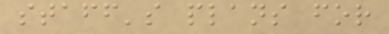staff's plans for
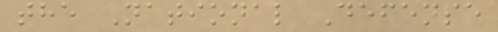the National Defense
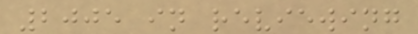2005 in reviewing
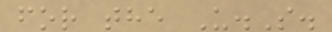for the U.S.
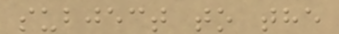subject to the
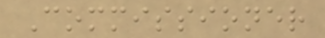Commissioner
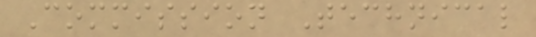Commission Technical
